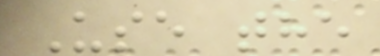Use the
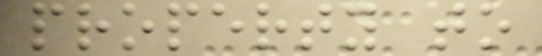property to
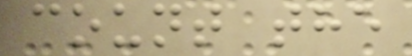count the
